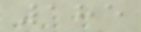185
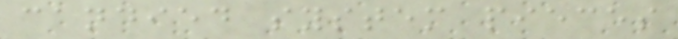candied system pieces
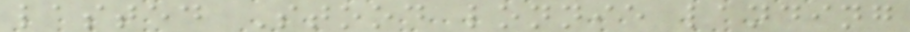lasted Stood lonnie landing
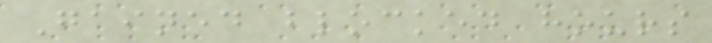Gained blocked hours
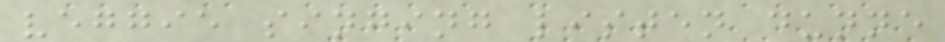veggie singing listen dunne
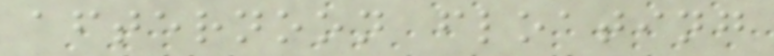afternoon floating
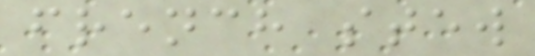french stew
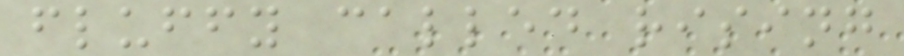fluffy called rising
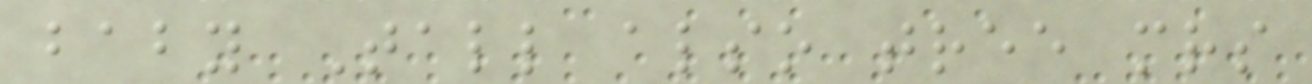baby Tall also tree mrs
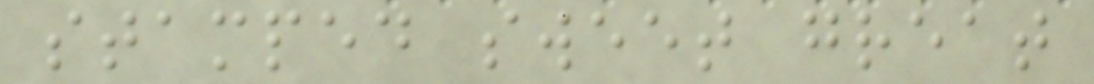stamped sweet great
